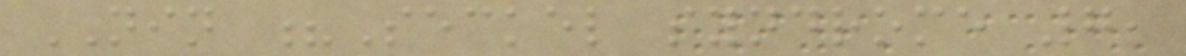NIN ?Seckel syndrome 7,
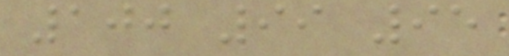100 99 95
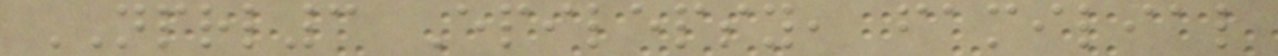NPRL3 Epilepsy, familial
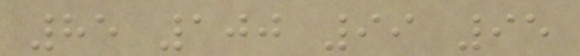85 100 99 95
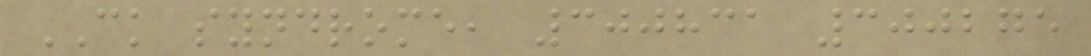CK syndrome, 300831 300275
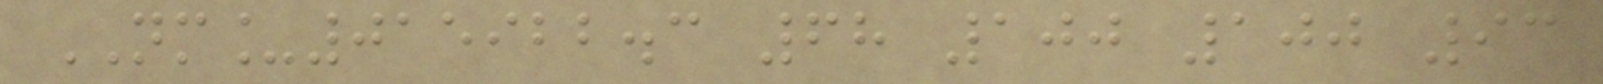NM_015922.3 68 100 100 93
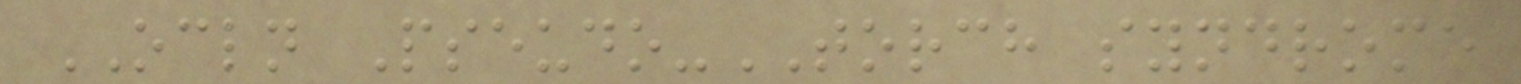OCLN Pseudo-TORCH syndrome
